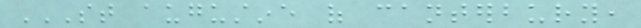ST AUGUSTINE OF CANTERBURY,
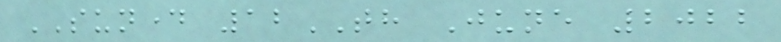SUNDAY 12TH June 2022
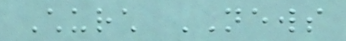Church NEWS
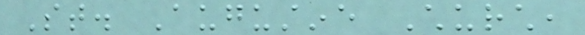St. Augustine Church,
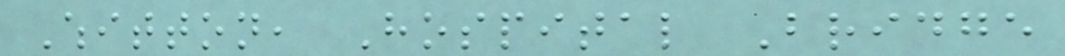Whitton, Hospital Bridge
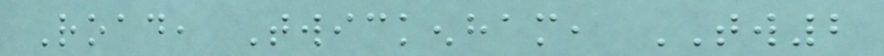Road, Twickenham, TW2
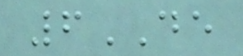6DE
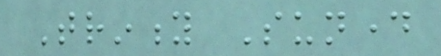Trinity Sunday
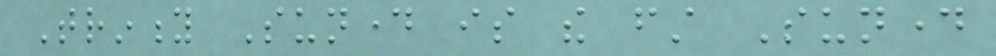Trinity Sunday is the first Sunday
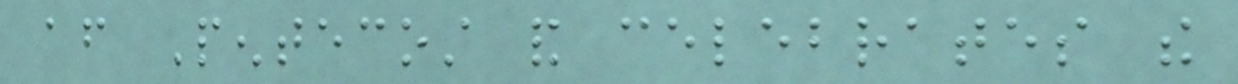after Pentecost and celebrates the
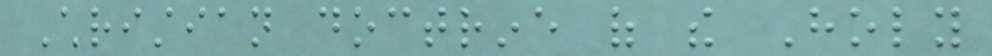Christian doctrine of the Holy
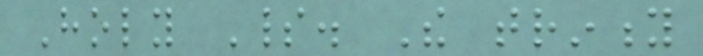Holy Spirit. The trinity
